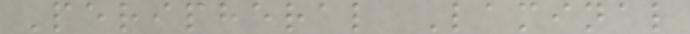Peripheral Laminal
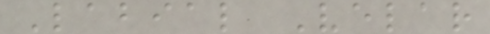Labial Velar
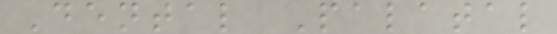Dental Palatal
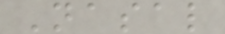Nasal
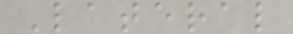Lateral
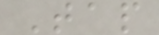Tap
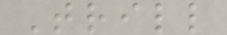Trill
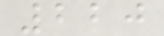220
